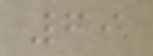69
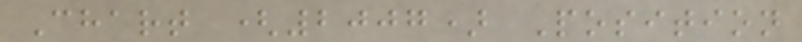Chart (2007) Position
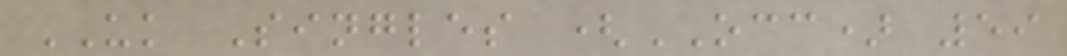UK Singles (OCC) 59
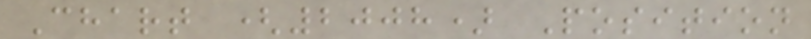Chart (2008) Position
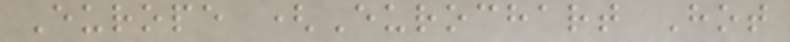Europe (Eurochart Hot
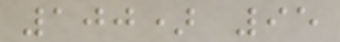100) 95
